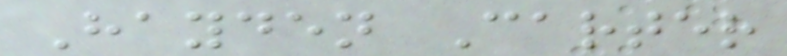Hayden Carter
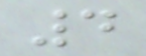4
